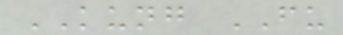KUNG FU
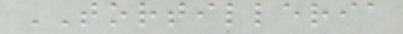TORTILLERIA
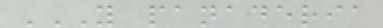Y PANADERIA
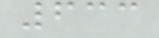633
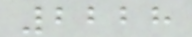2228
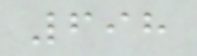698
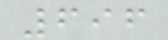696
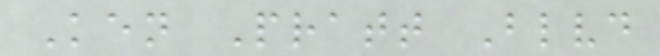Ken Pratt Blvd
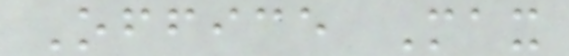Office Max
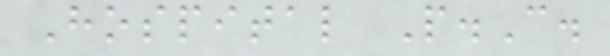Hospital P.C.
